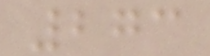273
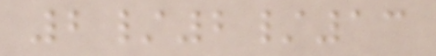2/2/13
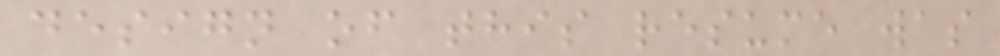design of this resume was
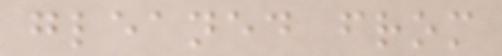gleaned from
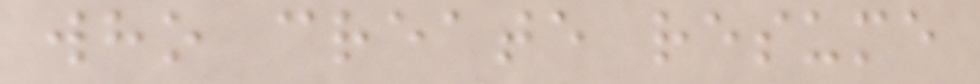who create resume
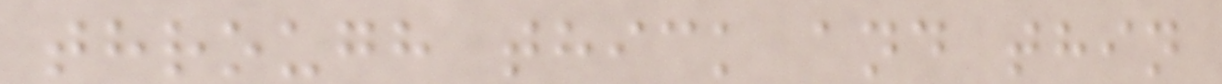through thick and thin
